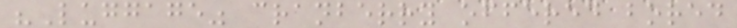"Luggage" cranberry offered bored
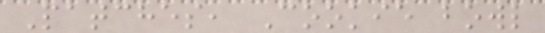Patches, Cookie bowl
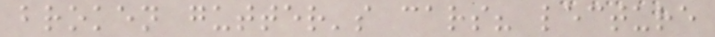broken gutter's cars? lecture
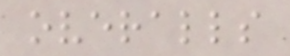overalls
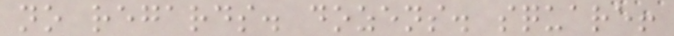no regards. dozens. square!
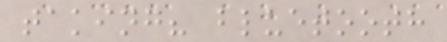taking? bluetooth
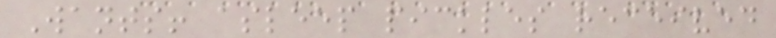Wants! asleep pickles received
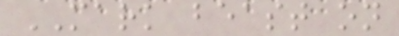MARK beast on
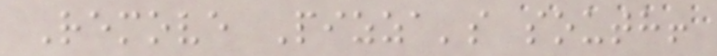Remove Pizza's south!
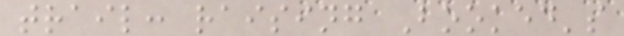trail: raising Booked's
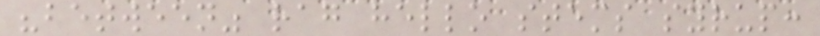"between" rag hello stems syrup:
